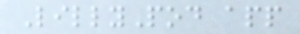LillyPod app
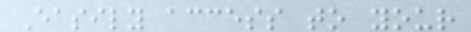Easily access to your
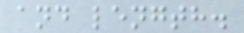and length.
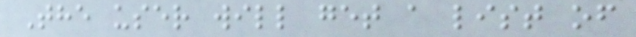The user will get a list of
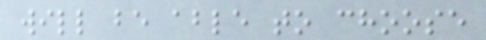will be able to choose
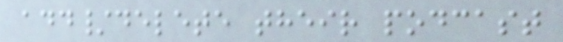add/delete their podcast
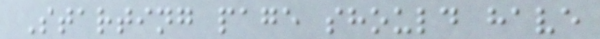Starting page should have
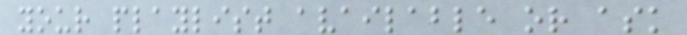your playlist available or ask
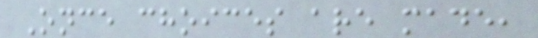Once choices are made,
